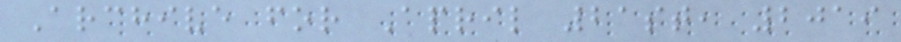Archive for April 21st, 2019
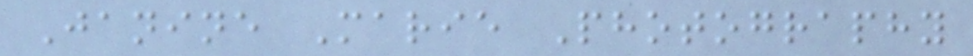Janine Marie Photography
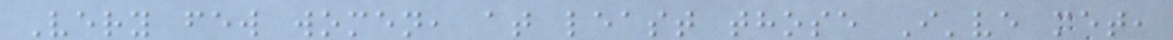Very few women, at least those I've met,
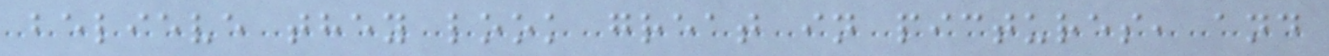believe they look great in pictures, and
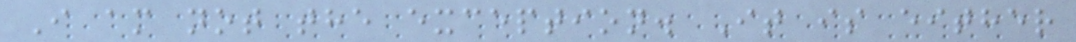I am not the exception. It is either
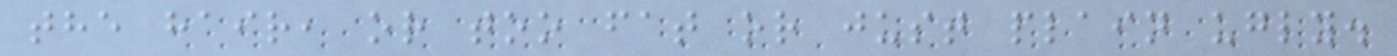the hair, or too fat or just plain ugly.
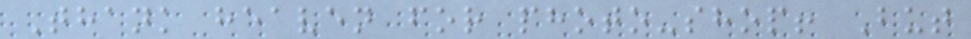Thank heaven for photo-shop! But
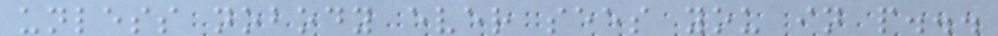unless nobody ever sees you in p...
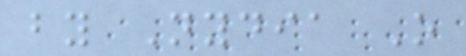by Nydia O
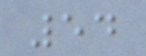54
